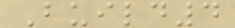Build4
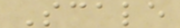Scale
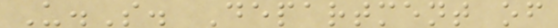U.S. Department of
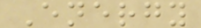Energy
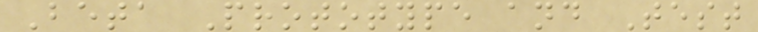Beta Prototype and Test
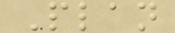Plan
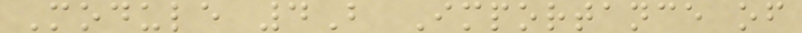Module 4B Importance of
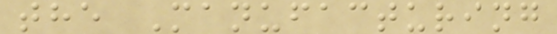the Manufacturing
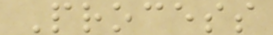Process
